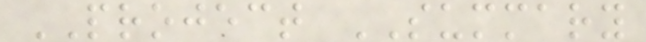PROJECT SUMMARY
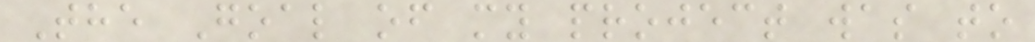The Goal of my project was to
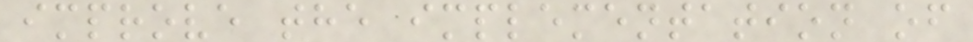improve the implementation of
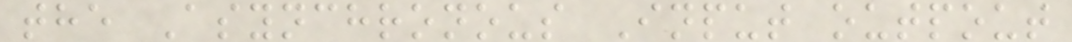the Asynchronous Input outpout
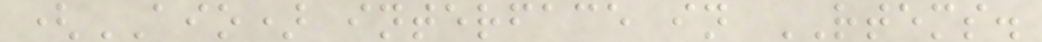(AIO) interface in RTEMS.
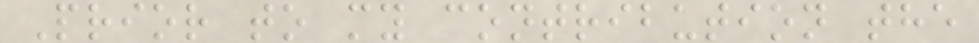Prior to my contribution the
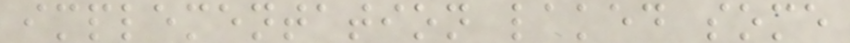implementation laked some
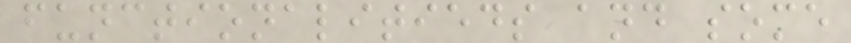functionalitieds and some
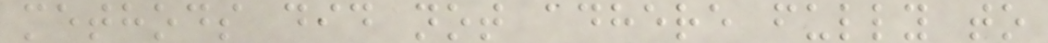methods did not adhere fully to
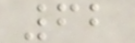62
